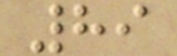89
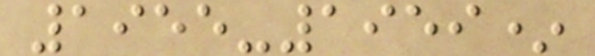1955-1959*
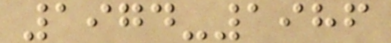1974-1986
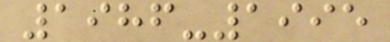1986-1995
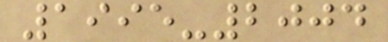1995-2004
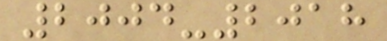2004-2018
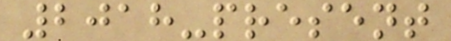2018-present
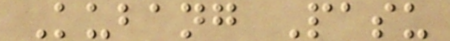Kubang Pasu
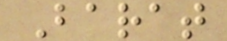Barat
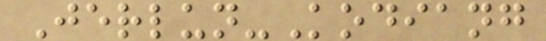Jerlun-Kodiang
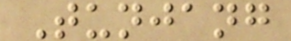Tunjang
